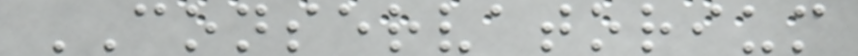CONSERVATORIUM
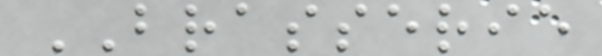BRASSERIE
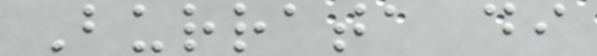Burrata di
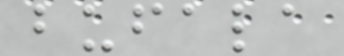bufala
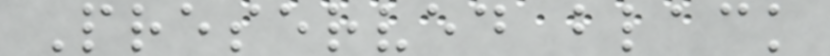Preserved black
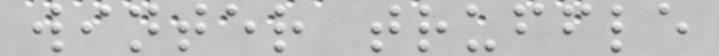winter truffle
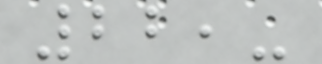22,-
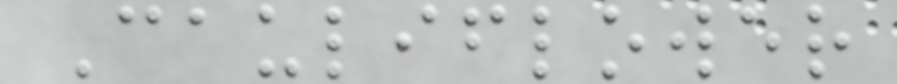Cauliflower
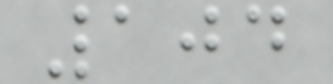104
